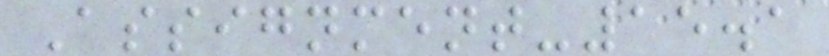Assignment-15.1
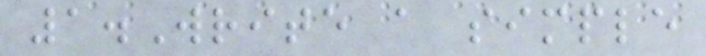1.Write a simple
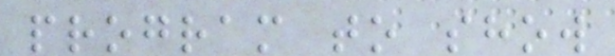program to show
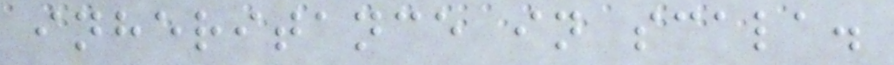inheritance in scala.
